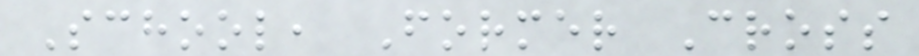School, Former Cross
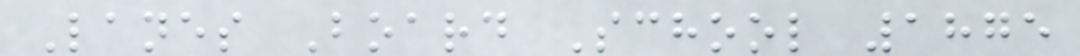Lanes Board School 1875
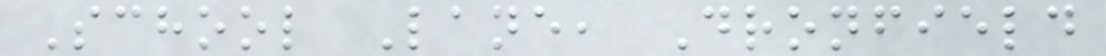School Lane, Dronfield
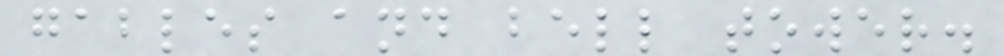gables and bell tower.
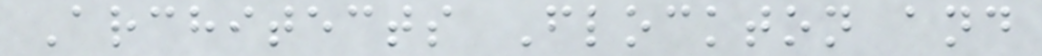Architects Flockton and
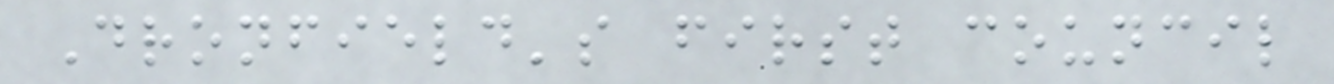Dronfield's first council
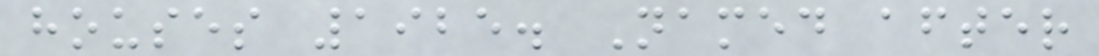houses 1925. Named after
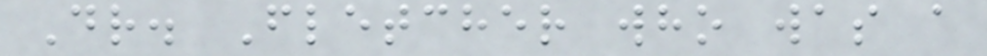Dr. Fletcher who was a
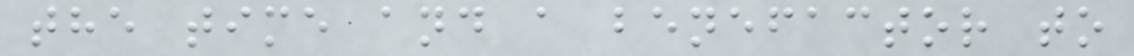the time and a benefactor to
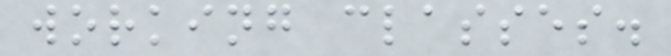working classes.
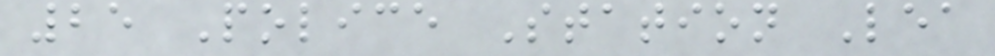25 Police Station Lea
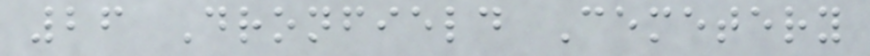26 Dronfield Cemetery
